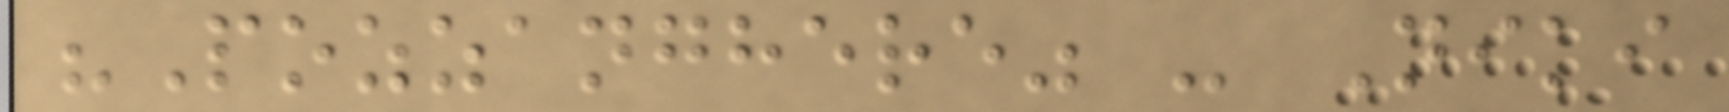"Pozzanghere" - Niki
